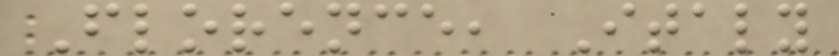Florence, Italy
